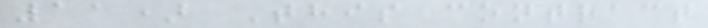11) This contract
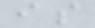is
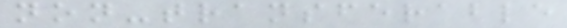non-transferable
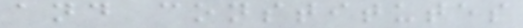and constitutes
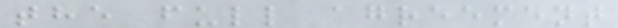the full agreement
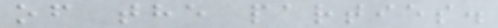of the parties.
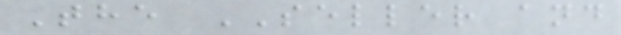The SELLER and
